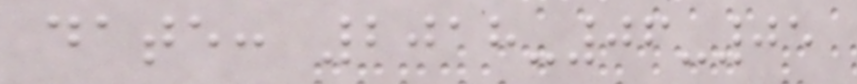date: 2018-06-05
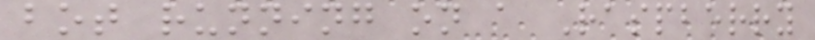bot running on a Raspberry
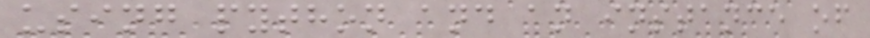using python and an instance of
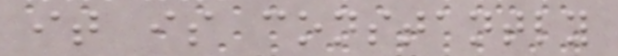it is constantly
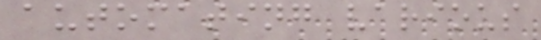automating various
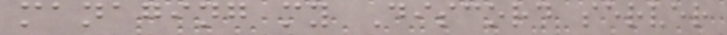managing my Discord server
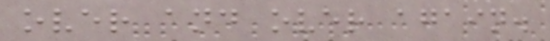over and over again.
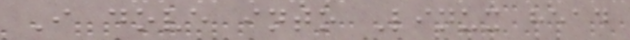I dove into Linux head
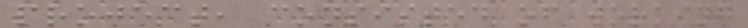project, consisted of working
